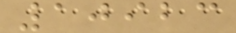10923
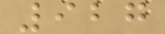927
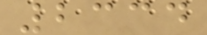2334
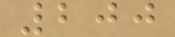200
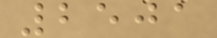2501
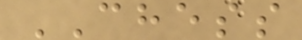CHESS
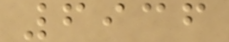6936
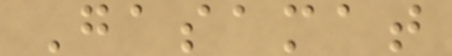Gasamat
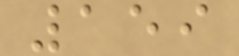159
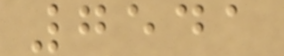7541
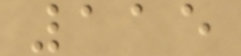115
